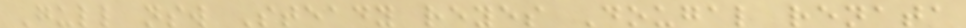Gull nsw Steady reyes Dougal renata
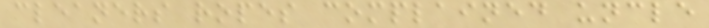cleaners ropes complained uncle
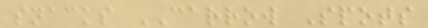snacks CARROW Spots
